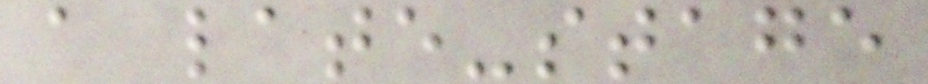a late-stage
